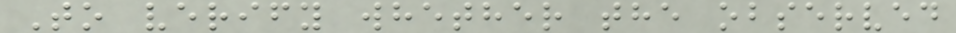To verify whether the observed
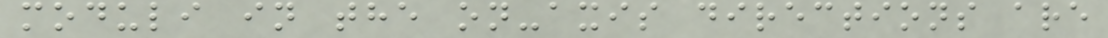moduli in the on-axis directions are
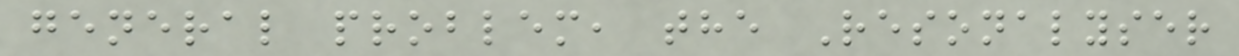general problem, the Resonalyser
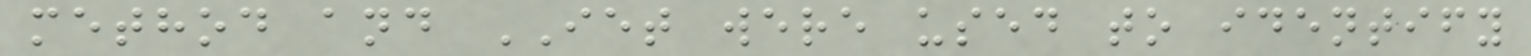method and IET were used to identify
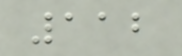112
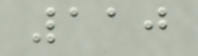110
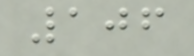106
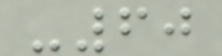-60
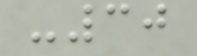-30
